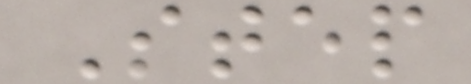Step
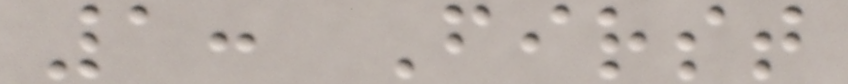1: First
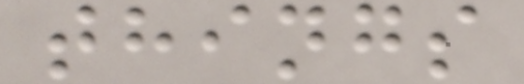things
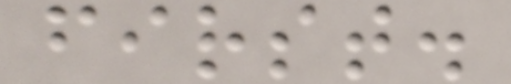first.
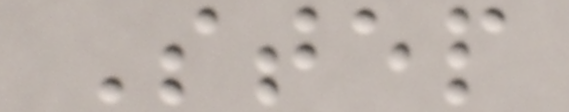Step
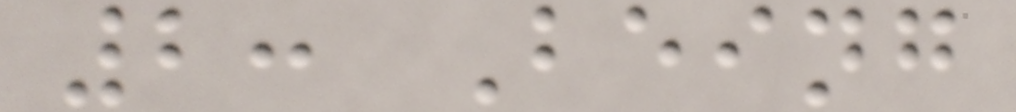2: Being
